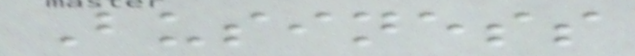Business
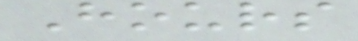Hours
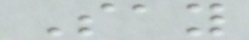Say
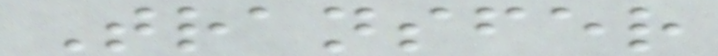Transfer
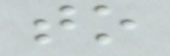to
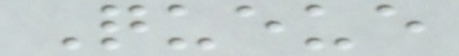Queue
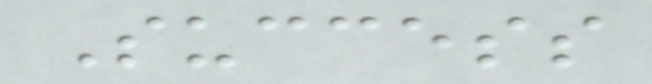Success
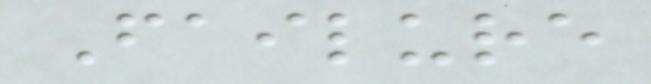Failure
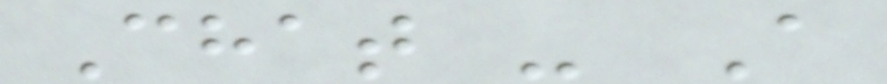Chat - A
